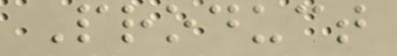Product
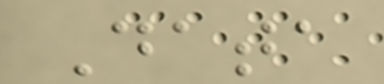Data
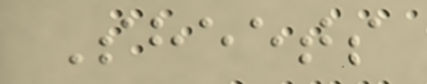Sheets
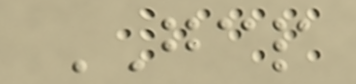GCP
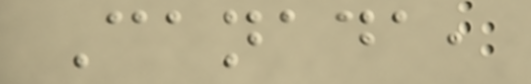Canada,
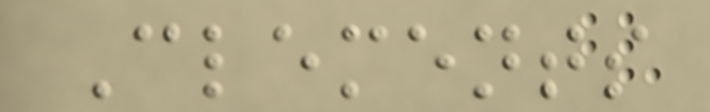Clements
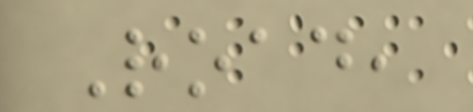Road,
